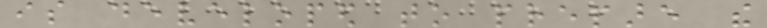is developed to prepare the
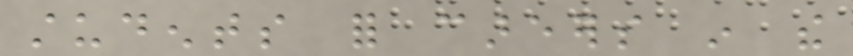students for careers in the
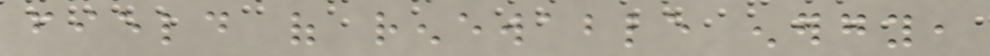field of renewable energy,
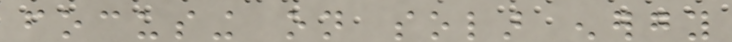focusing on solar energy
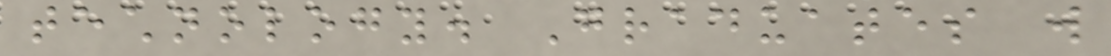technology. Graduates will
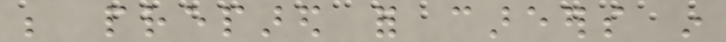be prepared for careers in
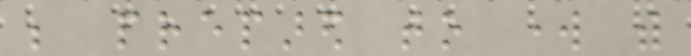be prepared to work with
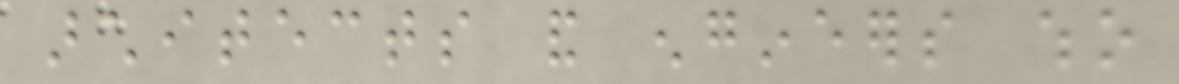architects and engineers who
